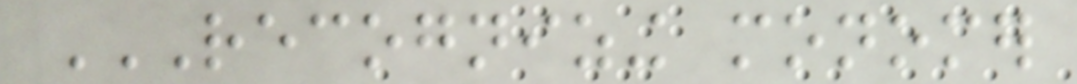RECOGNIZING MONOMER
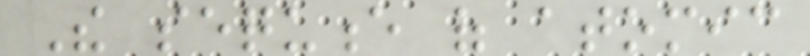The sequence of atomic
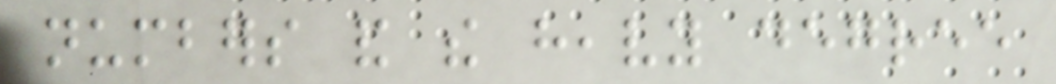numbers and the heavy degree
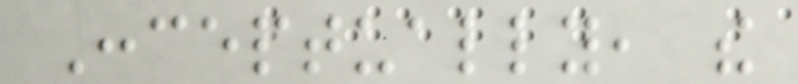Conceptually, the
